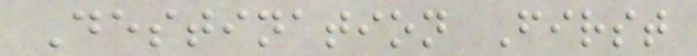Destination First
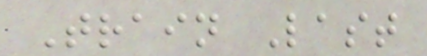Train Last
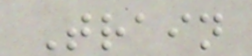Train
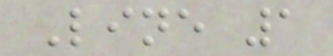Line 1
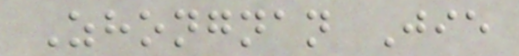Zhongnan Jie
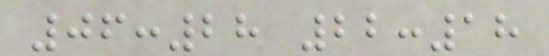06:28 22:18
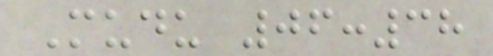Mudu 06:38
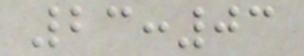23:03
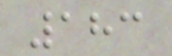183
